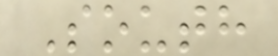South
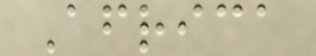Africa
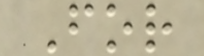For
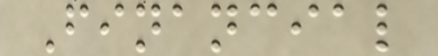Financial
